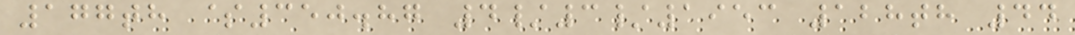177th $350.87 4/3/1953 128th 44
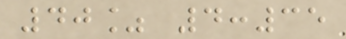40% 4:35
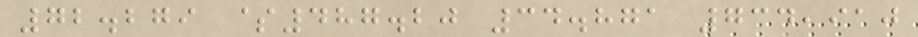72.279 $487.20 34.871 734,910
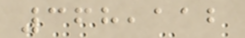368,112
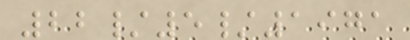22/5/1971
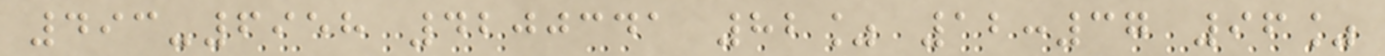493-6958 4200341 82% 12:37 96%
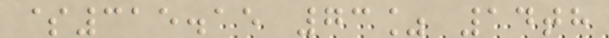$315.15 73% 14th
